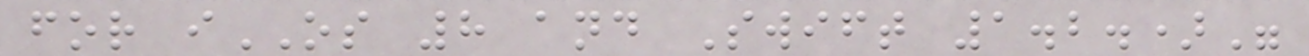for iOS 8 and Swift 1.2.)"
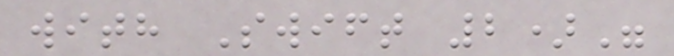with Swift 2)"
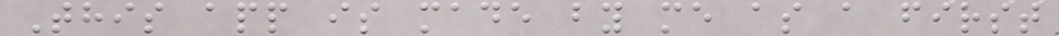This app is made by me as a first
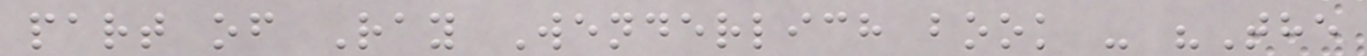part of Ray Wenderlich book - "The
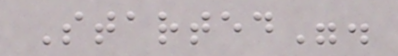Started".
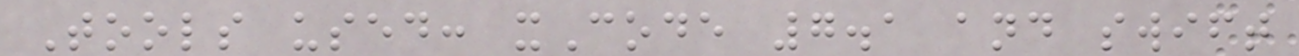Tools used: xCode 7.1 and swift
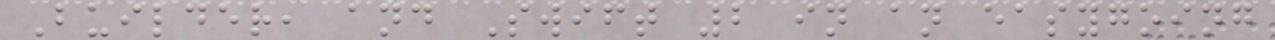Builder, and Swift 2 in an easygoing
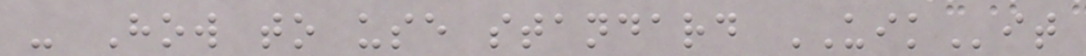- How to use standard UIKit
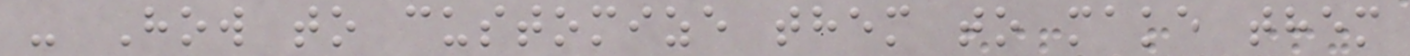- How to customize them to make them
